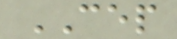CEP
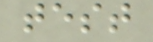test
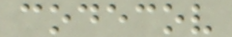codecov
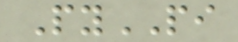PyPI
